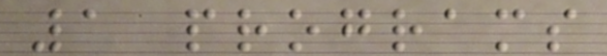1 programs
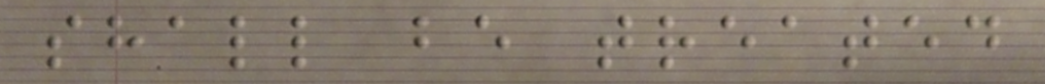shall be treated
